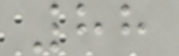88
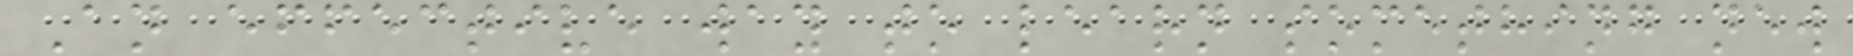An effective way to learn something new
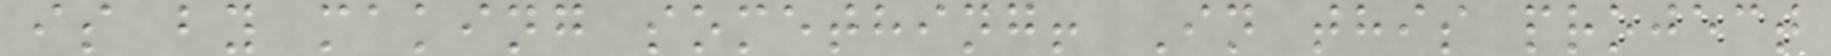is by making something! In this project
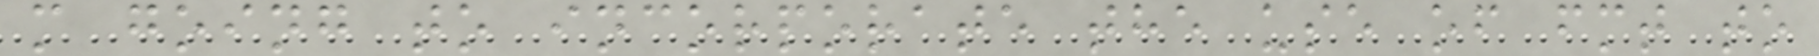m going to incorporate the use of fmt to
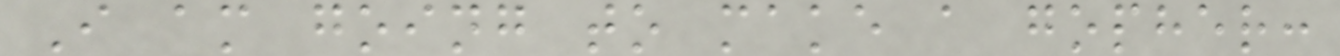I am going to make a gopher:
